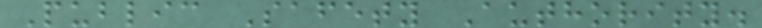Public Safety Authority.
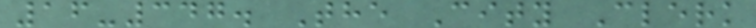16-347. The City Clerk
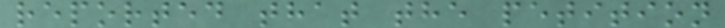reported that the petition
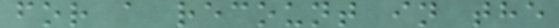for a recount in the
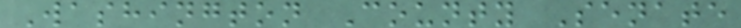Washington County Senate
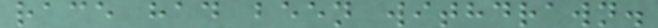race had been withdrawn.
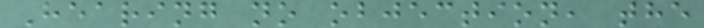Hearing no objection, the
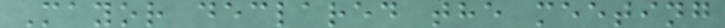Mayor declared the meeting
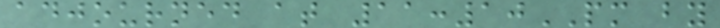adjourned at 11:10PM by
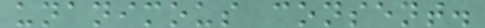unanimous consent.
